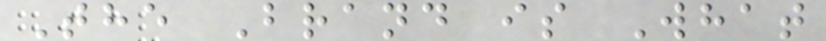The Brand is What
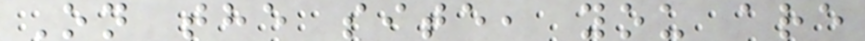On the site, you are
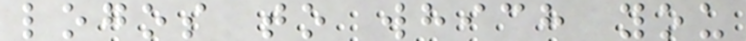logos to which you
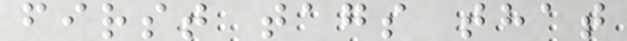first tags that
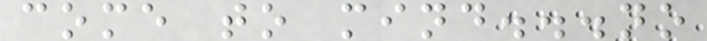come to mind...no
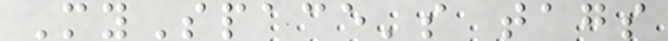MySpace's tags
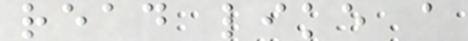read like a
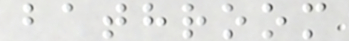bathroom
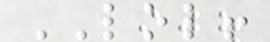LOL!
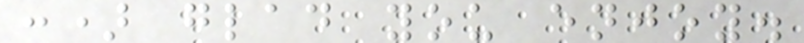:) glad you enjoy.
